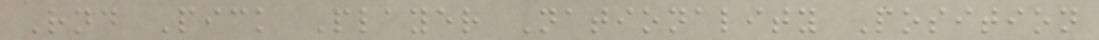Rnd Pick Player Nationality Position
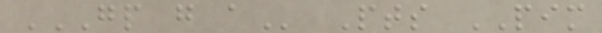GP G A Pts PIM
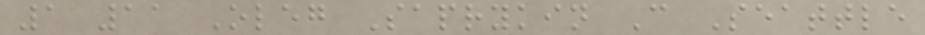1 11 Oleg Saprykin C Seattle
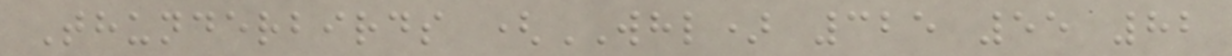Thunderbirds (WHL) 325 55 82
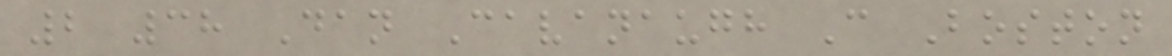2 38 Dan Cavanaugh C Boston
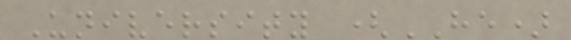University (HE)
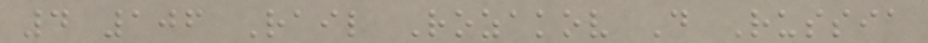4 106 Rail Rozakov D Russia
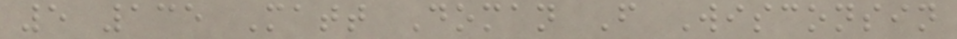5 135 Matt Doman F Wisconsin
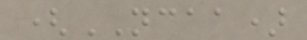(NCAA)
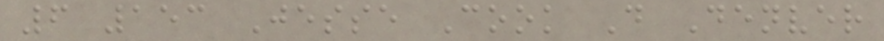6 153 Jesse Cook D Denver
